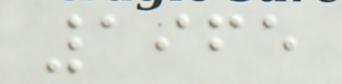1965
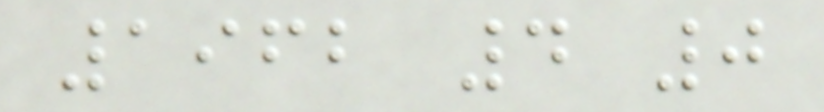1962 4 0
